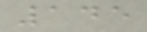145
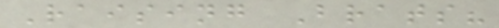Raising Brats?
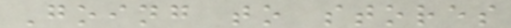Going to stores
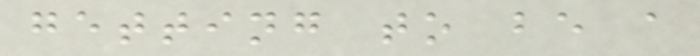getting to be a
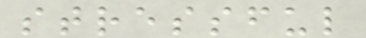stressful
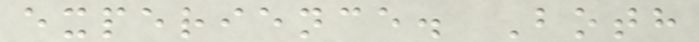experience. Both
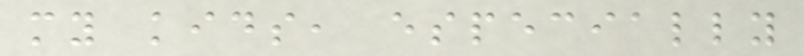my kids, especially
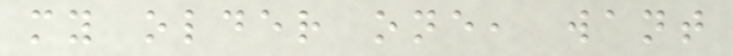my older one, want
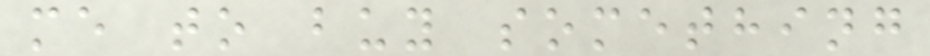me to buy something
